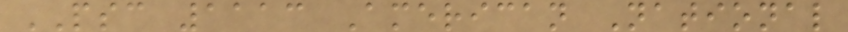PSC 1113 American National
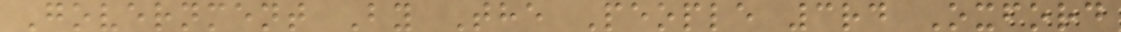Government By The People 3rd Oxford
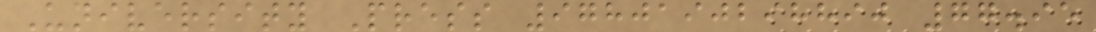University Press 9780190298890 77.95
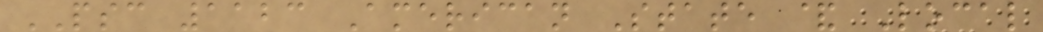PSC 1123 American State & Local
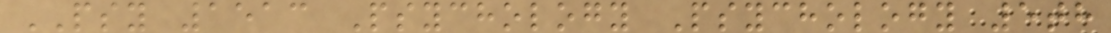PSY 1513 Psychology Psychology 5th
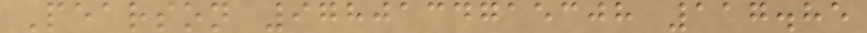Pearson 9780134715308 117.85
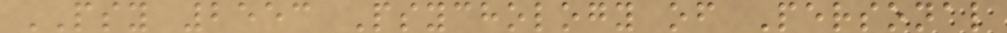PSY 2553 Psychology of Personal
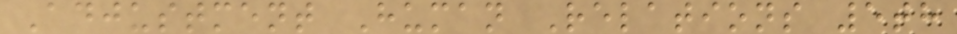Adjustment Human Relations 5th
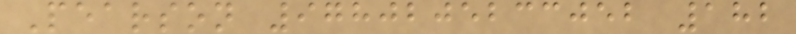Pearson 9780205233052 182
